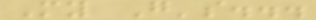My G's...
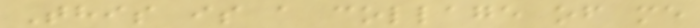This is a collage of me
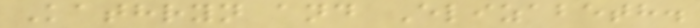Kathryn and Elizabeth.
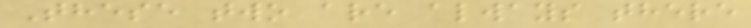These two are always there
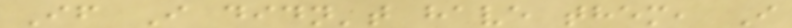If I didn't have them, I
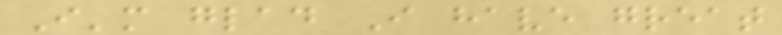I'm glad I have great
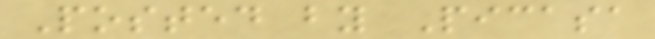Posted by Picasa
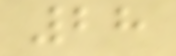28
